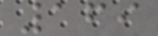169
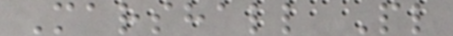Marshall Pl
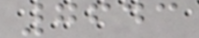7643
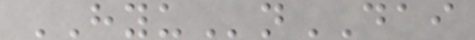HYUnDAI
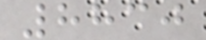8830
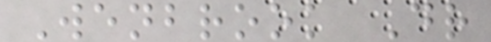Wenbrook Dr
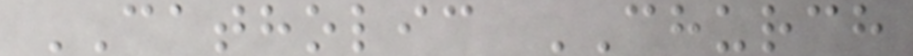CATHOLIC CHURCH
